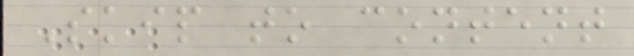Skip to content
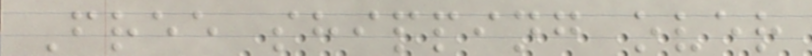Free shipping over
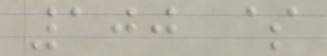100 $
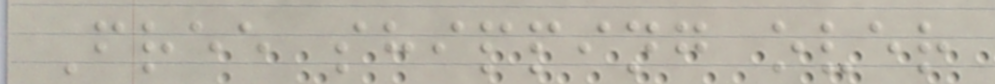Free shipping over
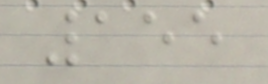155
